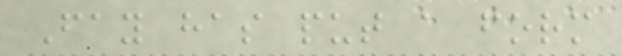Fay has put a form
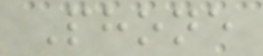Phone
